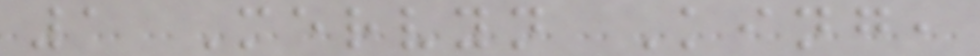1 Mervyn King,
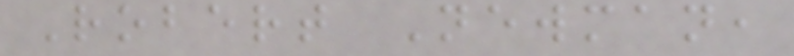Robert Newman,
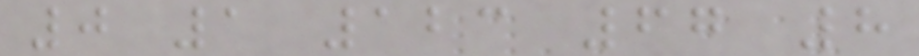0 1 123 67 8
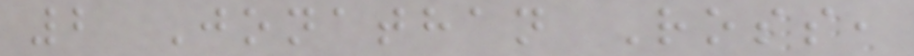2 Jonathan Ross,
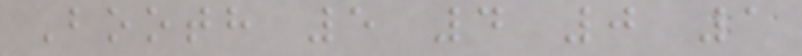Booth 5 4 0 1
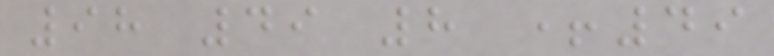98 49 8 +49
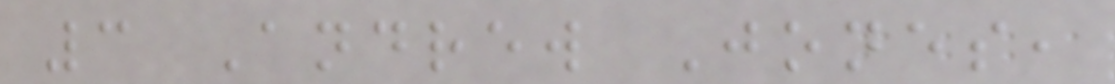3 Andrew Jones,
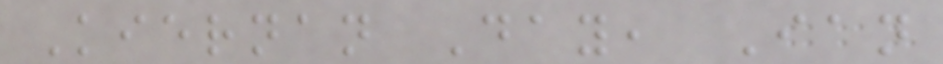Kiernan Day, Ian
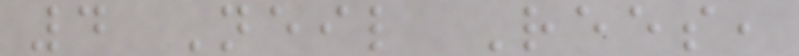4 Neil Rees,
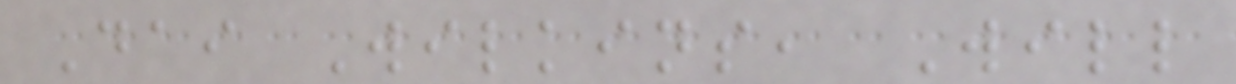Dai Wilkins, Will
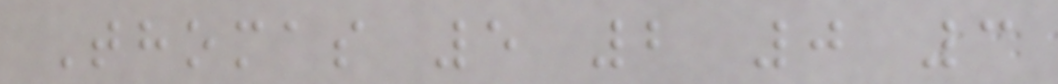Thomas 5 2 0 3
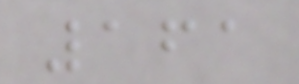161
